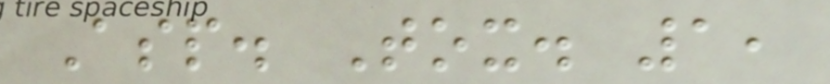Asp. Tox. 1,
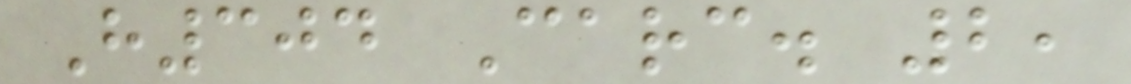H304 Carc. 2,
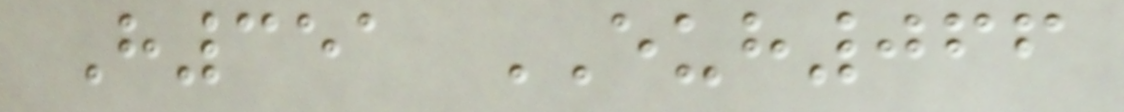H351 EUH066
